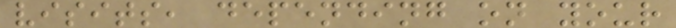visits, depending on your
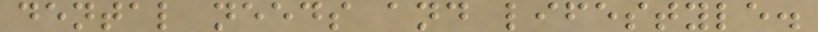dental needs and lifestyle.
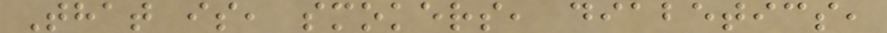That is, smokers, diabetics,
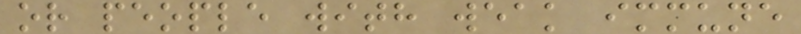or people with weak immune
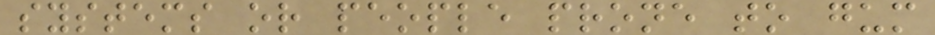systems or people prone to gum
